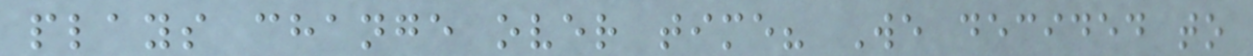plays change over time? We decided to
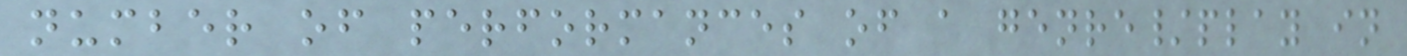number of performances of a genre/play in
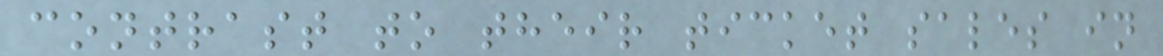contrast to their ticket sales in
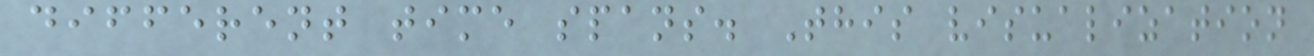different time spans. This visualization
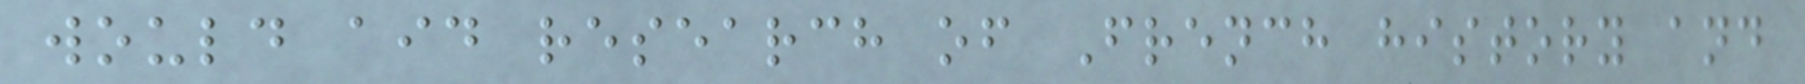would aid research of French history and
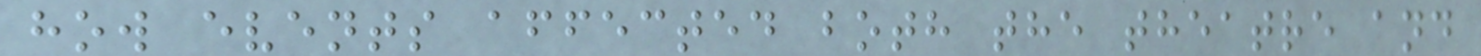how events affected both the theatre and
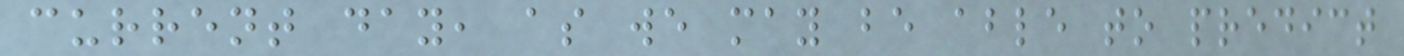current day, as we may be able to predict
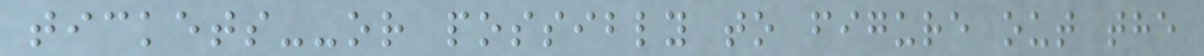tickets--or possibly to figure out the
